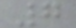7
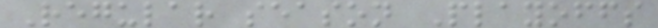Regular season Playoffs
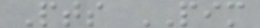Pts PIM
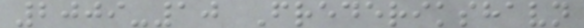2009-10 Frederikshavn
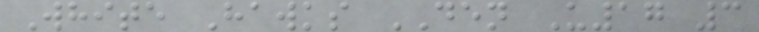White Hawks DEN U17 3
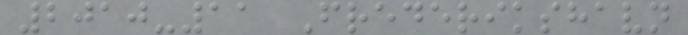2010-11 Frederikshavn
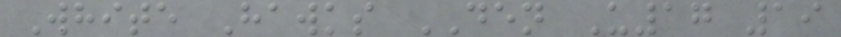White Hawks DEN U17 19
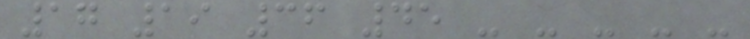17 19 36 45 - - - - -
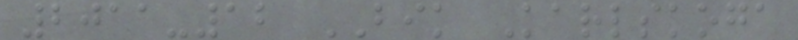2011-12 BIK Karlskoga
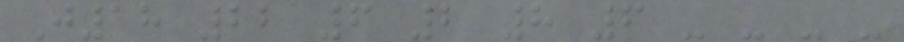J18 22 6 2 8 6 - - - -
